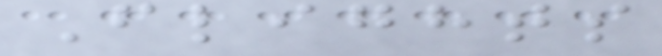Flights
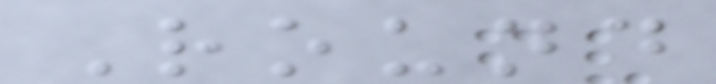Round
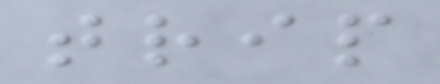trip
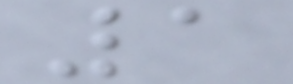1
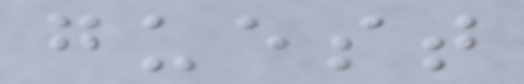guest
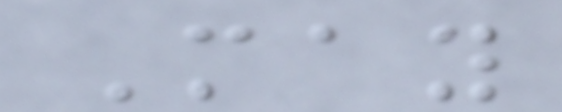May
